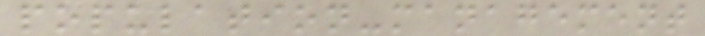population-management
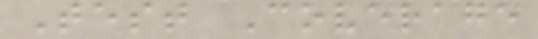Test Coverage
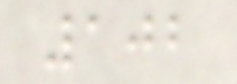102
